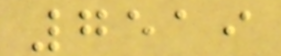7519
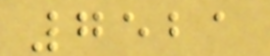7521
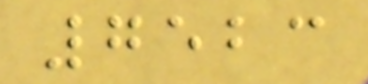7523
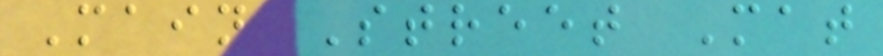Main Street Mat
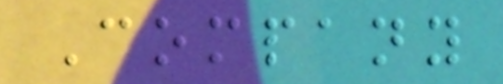Company
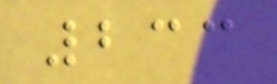233
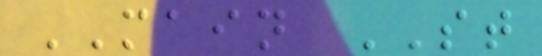MAIN ST
